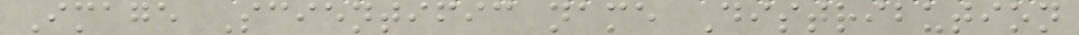Image Scientific name Distribution
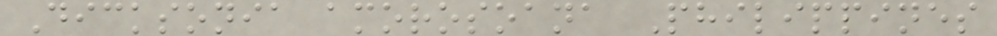Dicksonia amorosoana Philippines
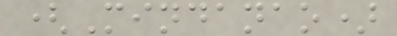(Mindanao)
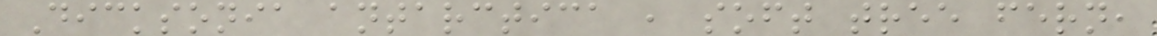Dicksonia antarctica , soft tree fern,
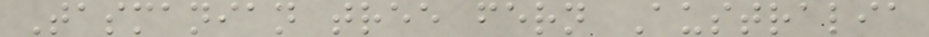Tasmanian tree fern Australia
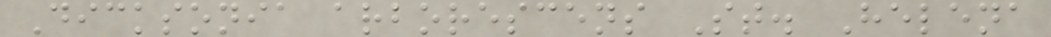Dicksonia arborescens St. Helena
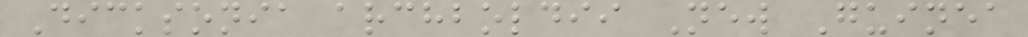Dicksonia archboldii New Guinea
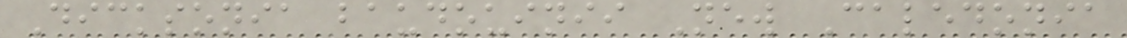Dicksonia baudouinii New Caledonia
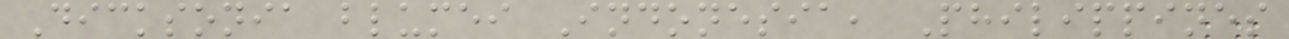Dicksonia blumei Indonesia, Philippines
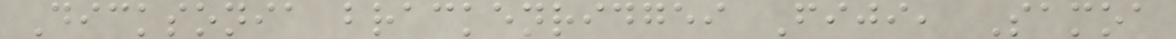Dicksonia brackenridgei Fiji, Samoa
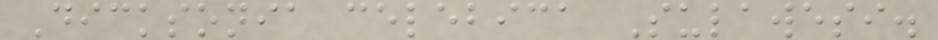Dicksonia celebica Sulawesi.
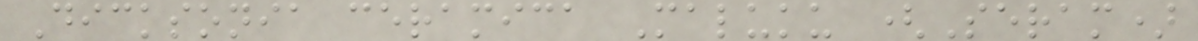Dicksonia ceramica Maluku (Seram)
